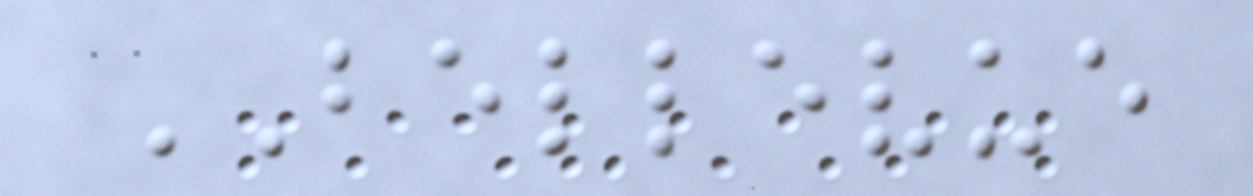BELLEVUE
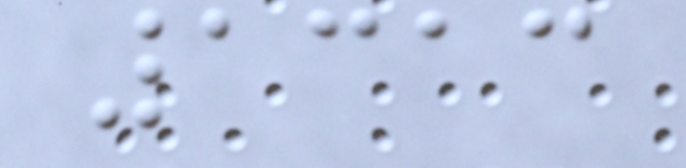1313
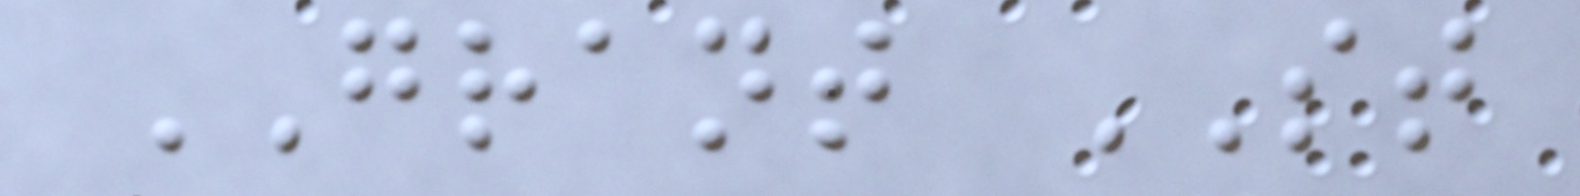GRANT ST
